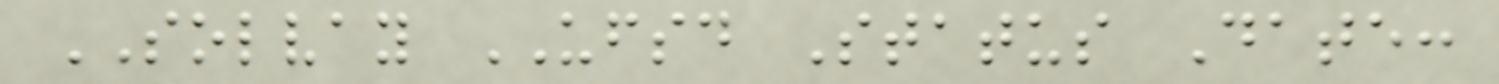SOLVAY UFSD Status Date:
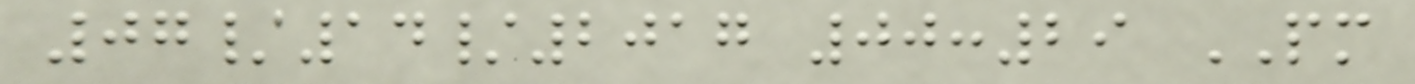07/14/2017 00:29 PM
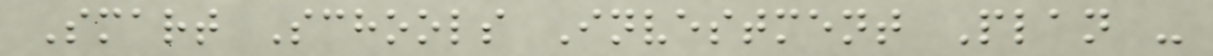Smart Schools Investment Plan -
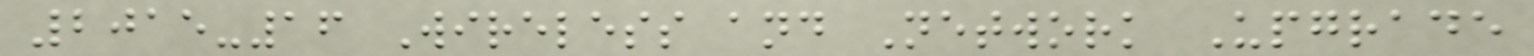2015-16 Wireless and Network Upgrade
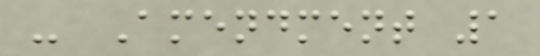- Amendment 1
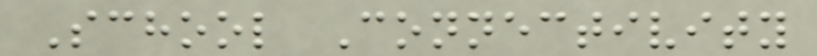School Connectivity
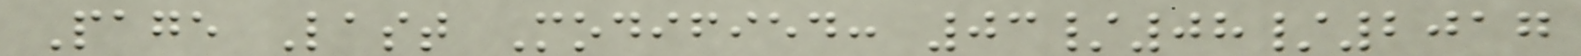Page Last Modified: 03/08/2017
